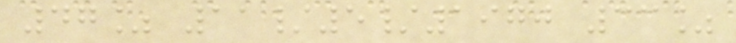47% 11/5/1970 33%
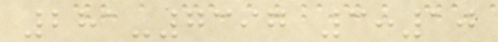281-7397 3:10
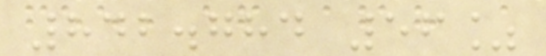842.784 56%
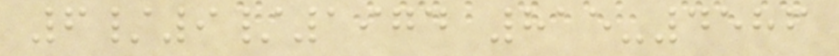6/9/1974 815-4586
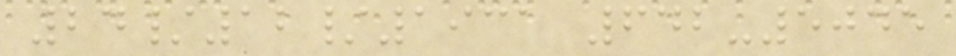24/12/1931 642-5045
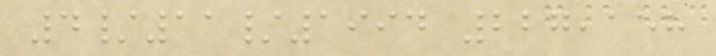4/11/1994 227,158
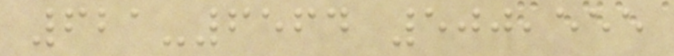621-6564 500,555
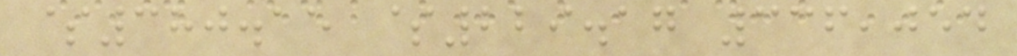$380.15 $229.17 336,054
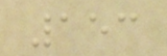153
